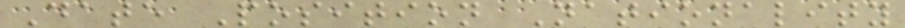Date Position Nationality
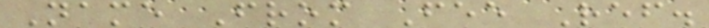Name From Fee Ref.
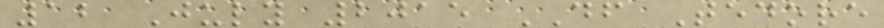12 July 2015 DF Tedore
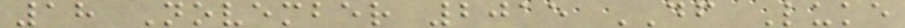18 November 2015 DF Luke
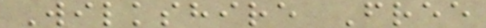Wilkshire Free
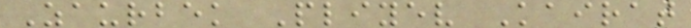Zaurbek Pliyev Kairat
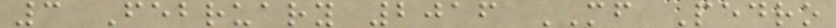3 February 2016 MF Pedro
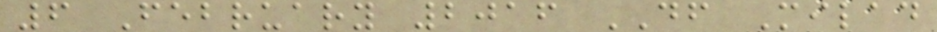6 February 2016 DF Milad
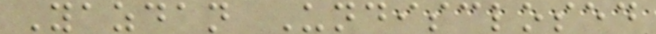Yazdan Undisclosed
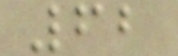62
